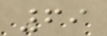69
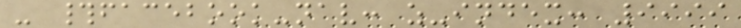- #facebook-nav: z-index: 9999
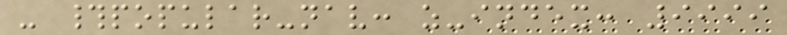- #popular-nav: z-index: 9999
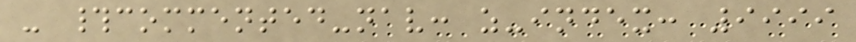- #commented-nav: z-index: 9999
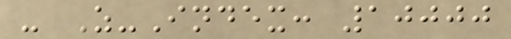- Z-Index: 10000
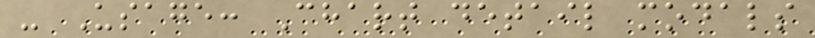- Usage: Chart detail modals
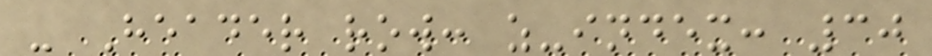- Header row: z-index: 30
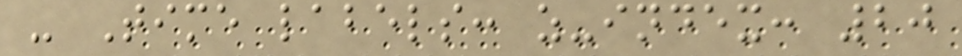- Time labels: z-index: 20
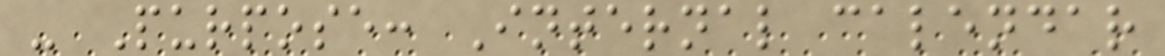- Purpose: Internal calendar
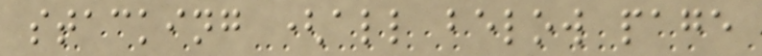stacking (all below page
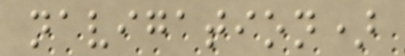navigation)
